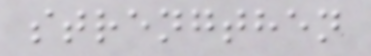strengthen
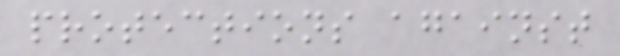protections against
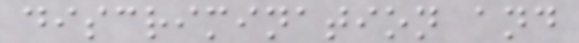discrimination and
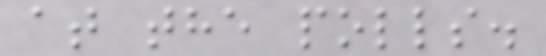at the polls.
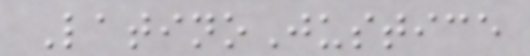LatinoJustice
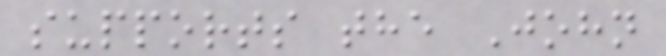supports the John
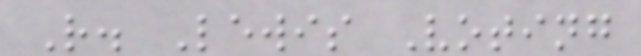R. Lewis Voting
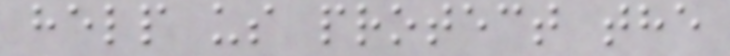help us protect the
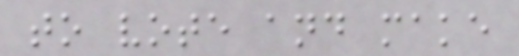to vote and make
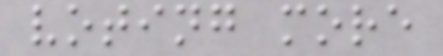voting more
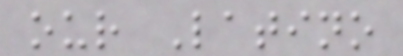our Latino
